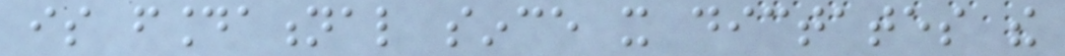is foundational since it dictates the
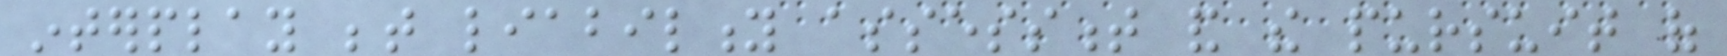interplay between liability assessment and the pursuit of
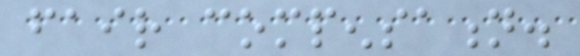fair compensation.
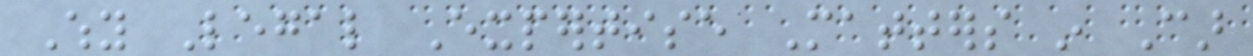Why Legal Expertise Matters in Car
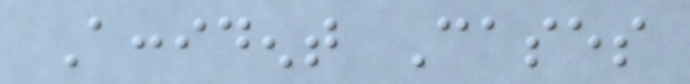Accident Cases
